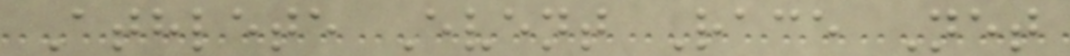Athlete Event Race Net
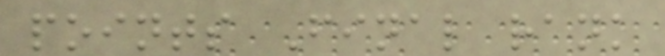points Final rank
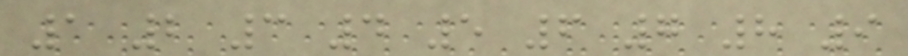1 2 3 4 5 6 7 8 9
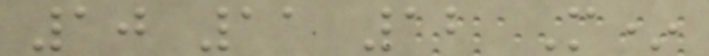10 11 12 M*
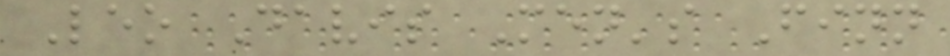Leo Davis Men's Finn
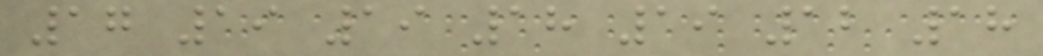17 19 19 18 19 12 18
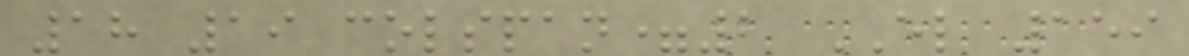18 19 colspan=2 EL 159
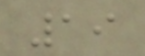19
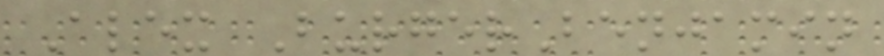Alex BurgerBenjamin
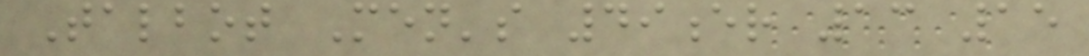Talbot Men's 49er 13 15
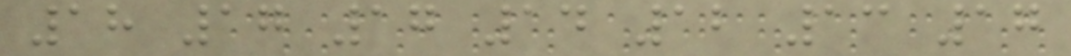18 17 17 14 12 13 17
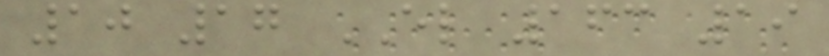10 17 EL 163 19
